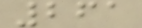261
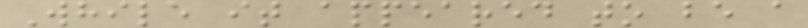While it appeared to be a
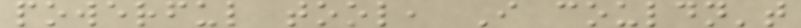powerful tool, I couldn't
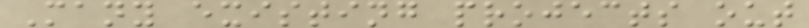Many existing projects out
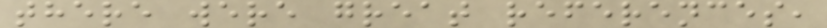there were great references,
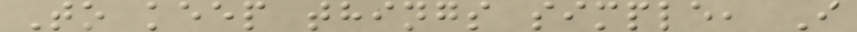To keep things simple, I
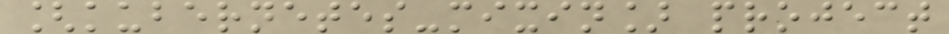[kubernetes-mixin] project
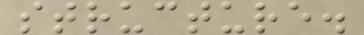structure.
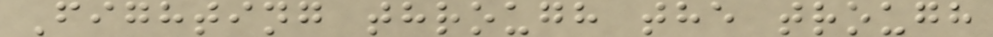Fighting through the trough
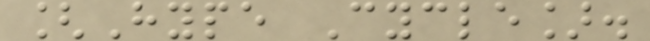[Hype Cycle].
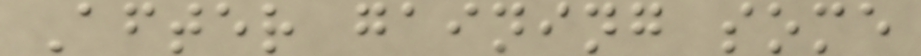After gaining some
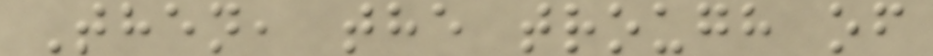Then, the trough of
